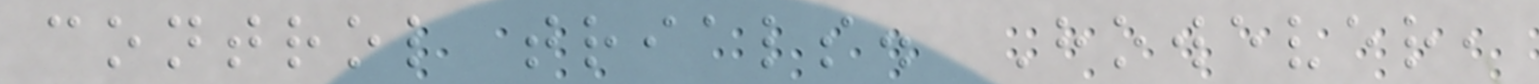control trials. However,
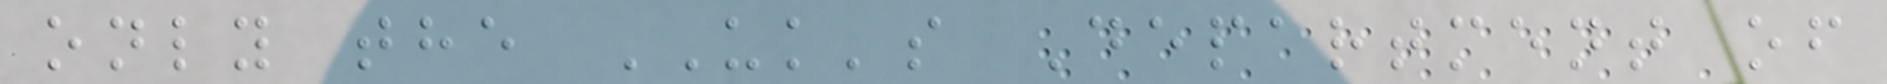only the UK's Department of
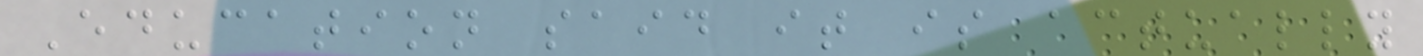Education said it is actually
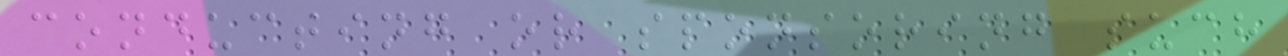conducting or sponsoring such
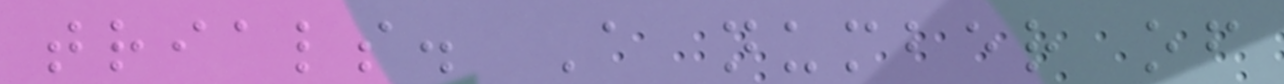trials. A number of
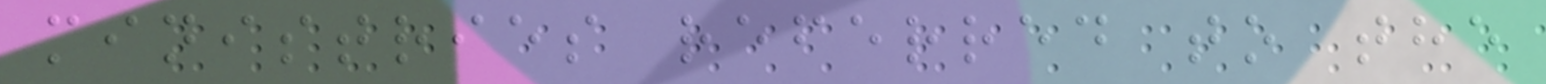ministries referred to the
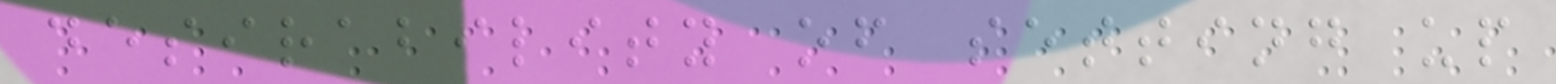desirability of setting up
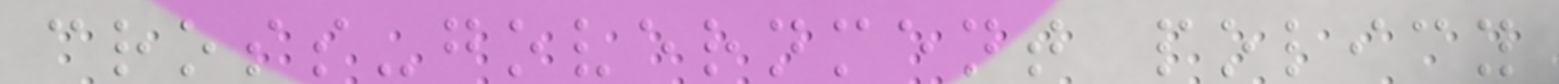cross-government policy
